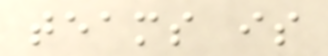teams is
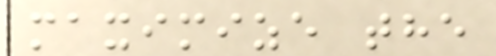maximize the
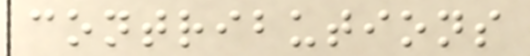contributions
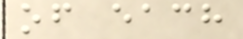of each
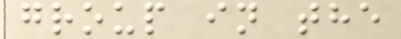group in the
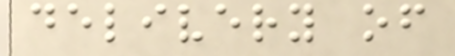delivery of
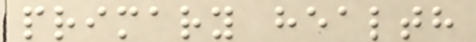primary health
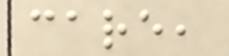care,
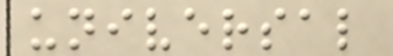universal
